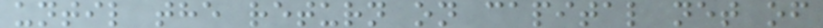until the return on capital net of
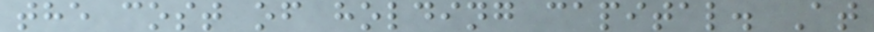the cost of holding capital. At
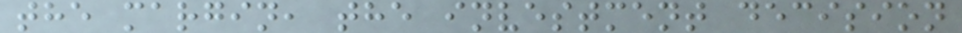the margin, the investment decision
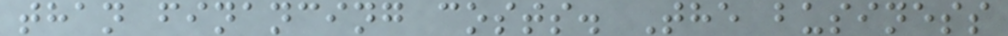than financing costs. The business
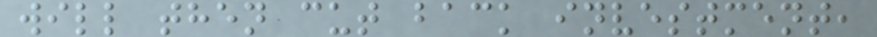will then cut back investment,
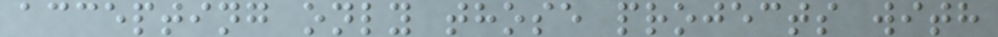accepting only those projects with
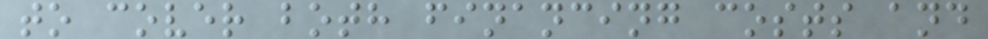to cover both financing costs and
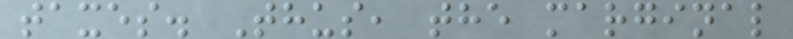taxes. Thus, the marginal
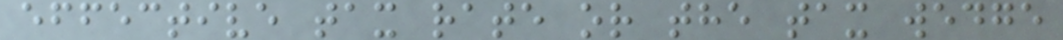effective tax rate or the tax wedge
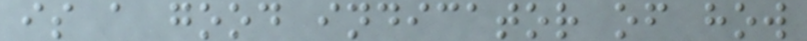is a good indicator of how
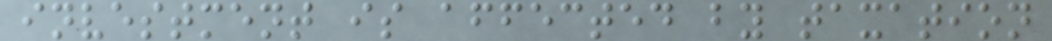investment is affected by taxation
